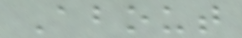About
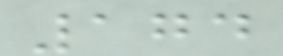174
